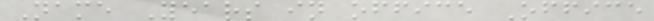Name Years in office Office
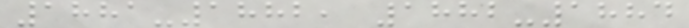1881-1882, 1882-1884
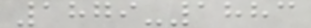1879-1883
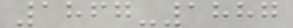1867-1887
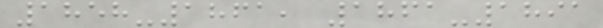1858-1861, 1861-1891
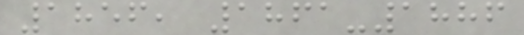1856, 1861-1886
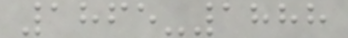1865-1888
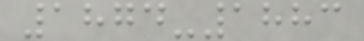1874-1883
